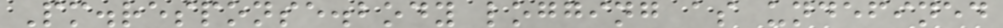Pm.response.body logging as undefined
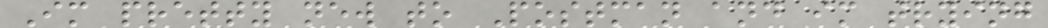Im pretty new to Postman and im trying
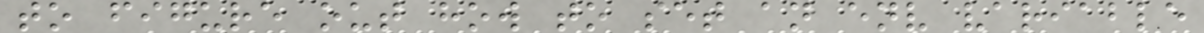to figure out how to set an env variable
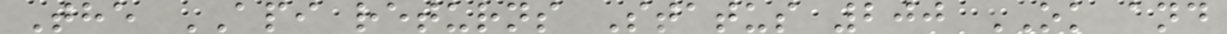The API returns Status 200 OK and
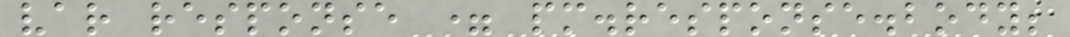var response = pm.response.body;
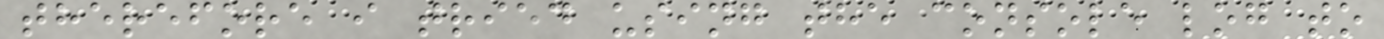therefore i tried using the console log to
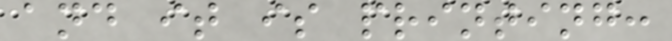and it is printing:
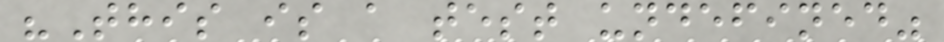"This is a test undefined"
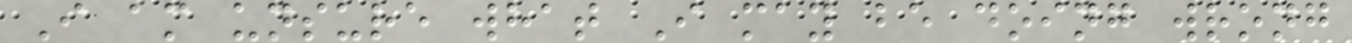I am unsure what I may be doing wrong
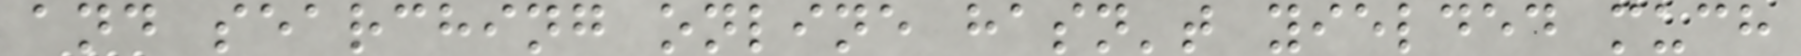and searching online hasn't yielded much
